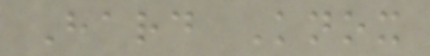Hard Knox
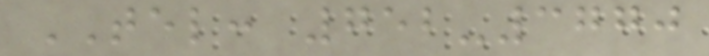TEL: 752-3770
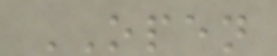OPEN
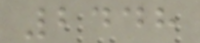2448
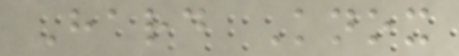Hard Knox
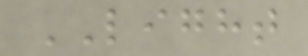LIGHT
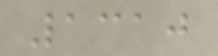1310
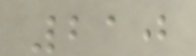210
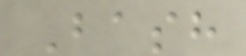Bash
